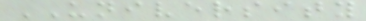UNIVERSITY
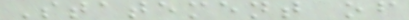Statement of
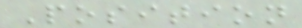Position
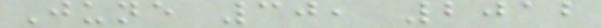June 30, 2012
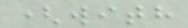(with
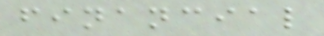financial
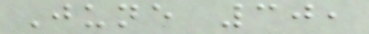June 30,
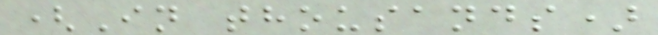(In thousands)
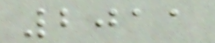2011
